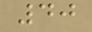40
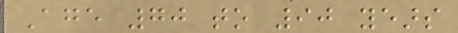Age 70 to 90 years
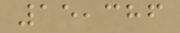15,386
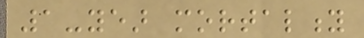1-year mortality
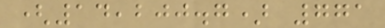(14,200.7) 771
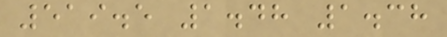519.5 1.48 1.38
